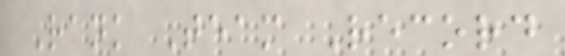Rank Team Record
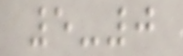5-0
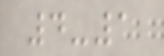4-1
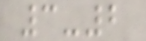3-2
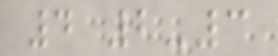4 2-3
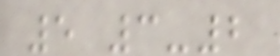5 3-2
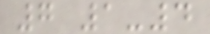7 1-4
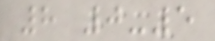8 0-5
